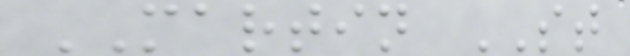MARTIN ST
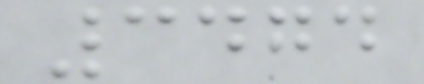3474
